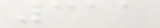311
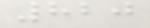820
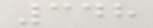348
